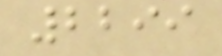2299
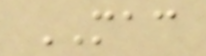MAC
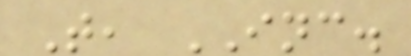T, INC.
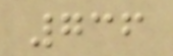736
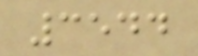3544
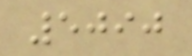5090
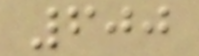600
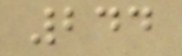244
